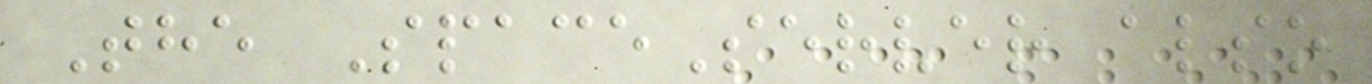The SpaceServer also
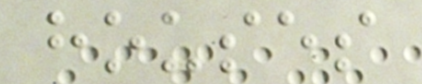houses
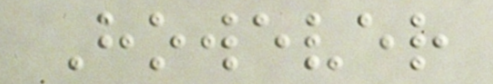However
